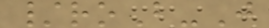/roB-J
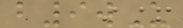b9wU
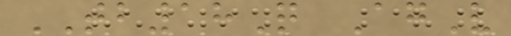TB18Q AgV
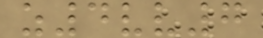z4vv7
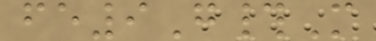fe9G#M
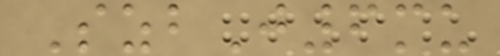SzbJ6mu
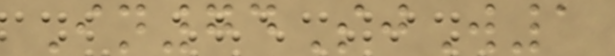In74SjW1
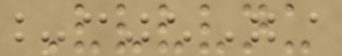Vvvvnu
